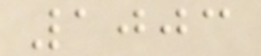1003
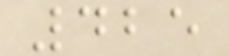425
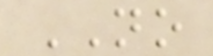NO
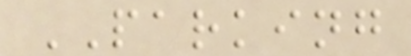PARKING
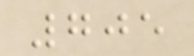705
